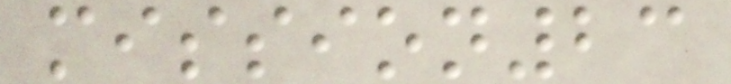mission23
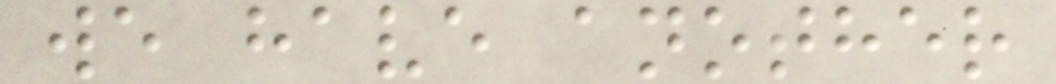we have another
